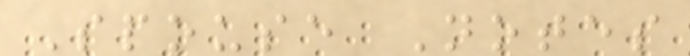Spouse Notes
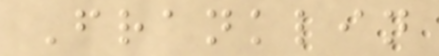Franklin
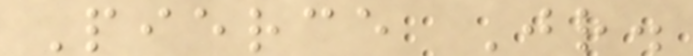Pierce Jr.
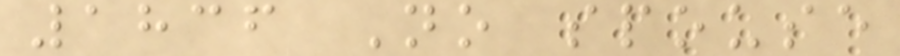1836 No spouse
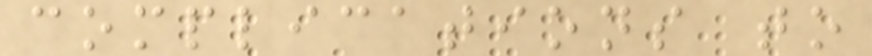complications to
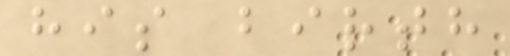his birth
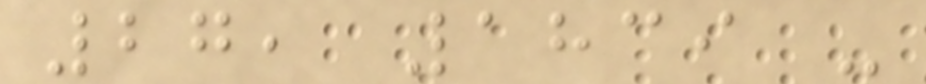27, 1839 -
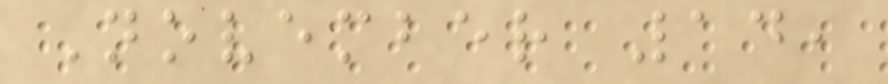November 14,
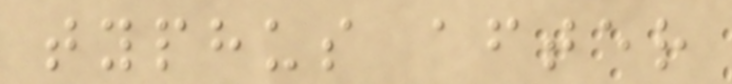typhus after
